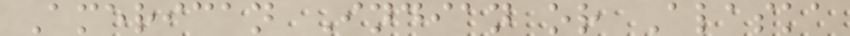American Indian or Alaska
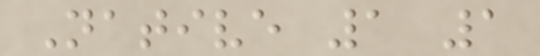Native 1 1
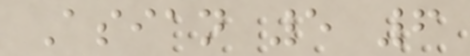Asian 5 6
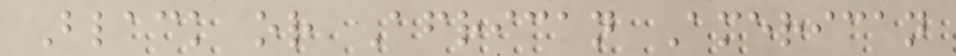Black or African American
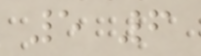5 6
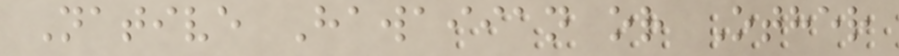Native Hawaiian or Other
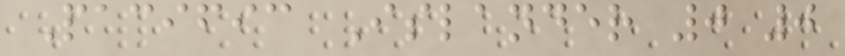Pacific Islander 0 0
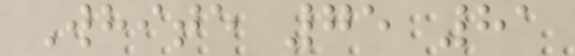White 75 81
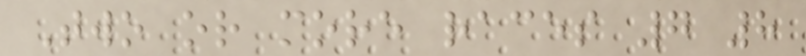Two or more races 7 8
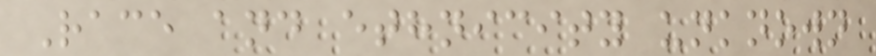Race and ethnicity unknown
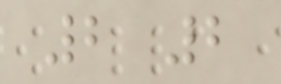2 2
